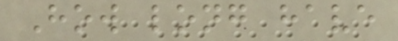How long have
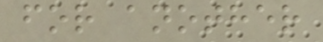for another
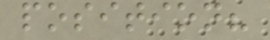position?
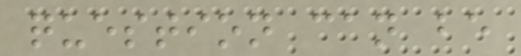question can be
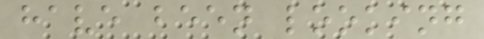have been looking
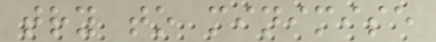try to minimise
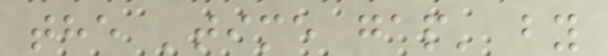the 'time gap' by
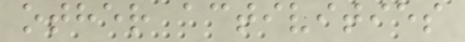other activities
